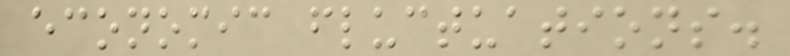economic fluctuations.
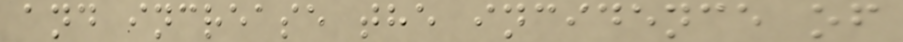and increase the incidence of
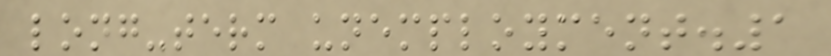long-term unemployment.1
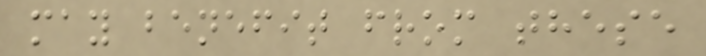may benefit from these
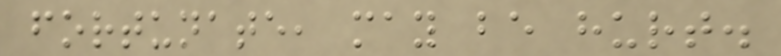fortunate, may be hurt.
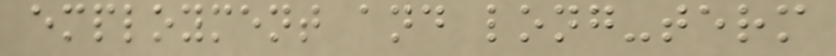employment and long-term
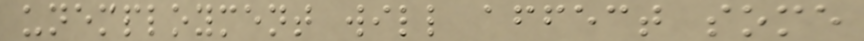unemployment will affect some
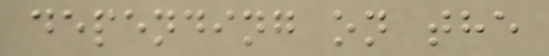depending on the
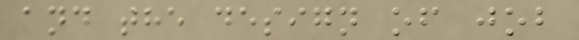and the design of job
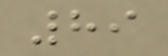89
